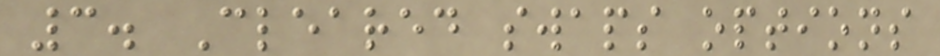3. Cleared swaps options
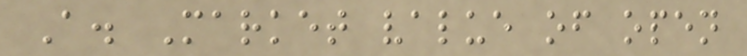A. Market value of open
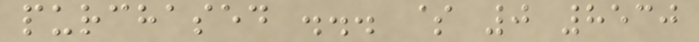purchased ... $ 0 8530
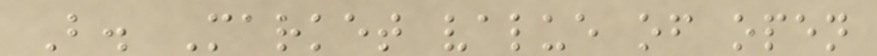B. Market value of open
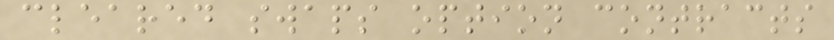cleared swaps option contracts
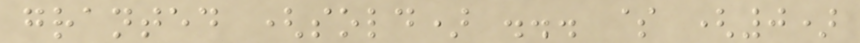granted (sold) ... $ (0)
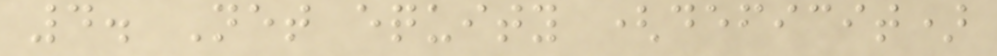4. Net equity (deficit)
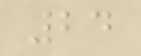24
